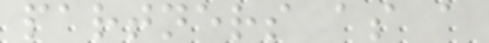partners as a
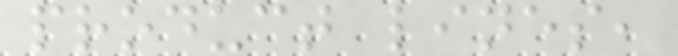product lines,
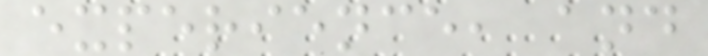experience, and
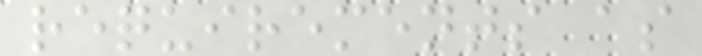requirements as
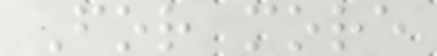For more
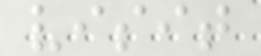visit
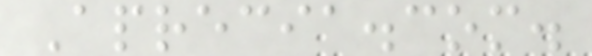Aprecia.com.
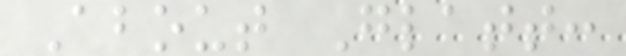About Glatt:
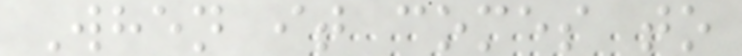When it comes to
